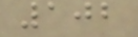102
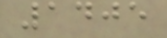1405
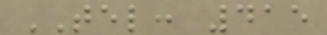TEL: 415
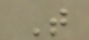T
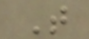T
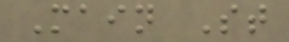Main St
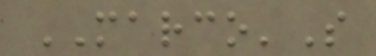MARCO'S
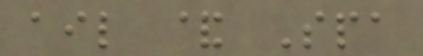ail & Spa
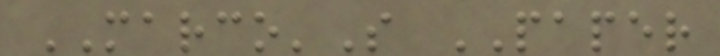MARCO'S PAPER
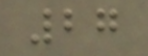27
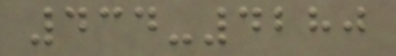434-4280
